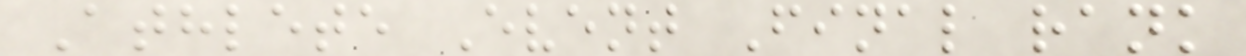Athlete Event Final rank
